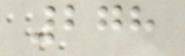278
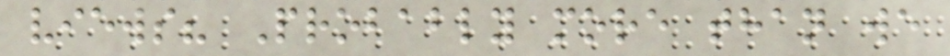views? Probably more than we
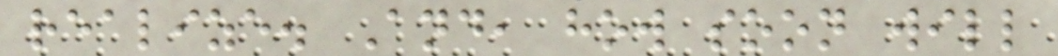realize. And, how soon will
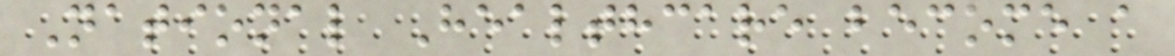National Healthcare become a
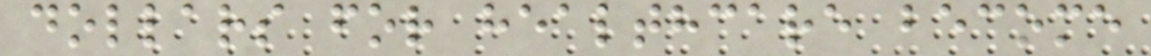dollars for healthcare become
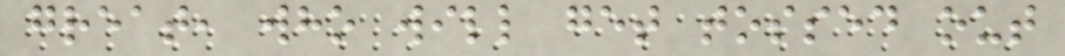great, who will get tossed out
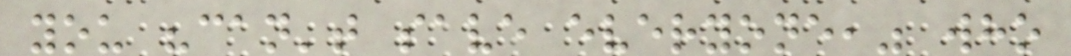you "can't save everyone," who
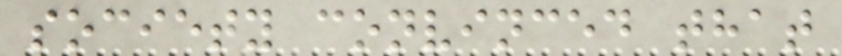society convinced that
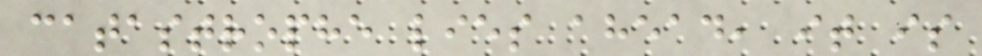catastrophe lies ahead, it is
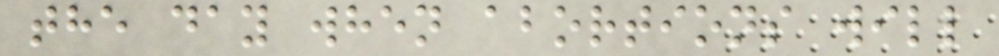the day when abortions will
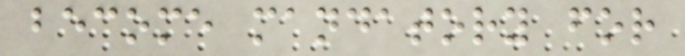become mandatory for
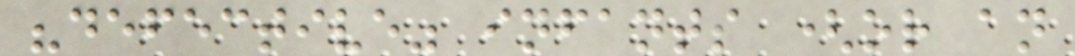"defective" infants (or an
